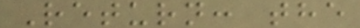Return: the
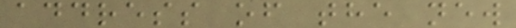address of the new
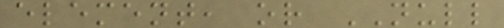element, or NULL
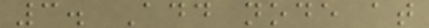3. Add node at
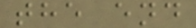the end
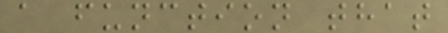a function that
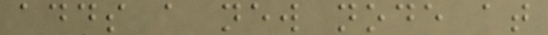adds a new node at
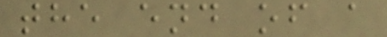the end of a
